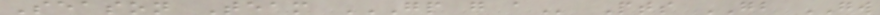Season Team GP G A Pts GB GW
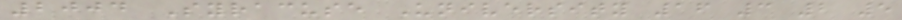2004 Syracuse University 16 3 2 5
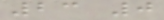23 0
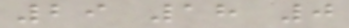29 18 0
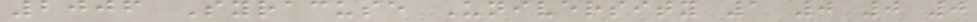2006 Syracuse University 1 0 0 0
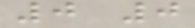0 0
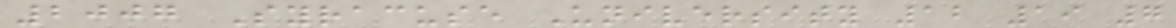2007 Syracuse University 12 19 7
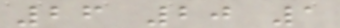26 20 1
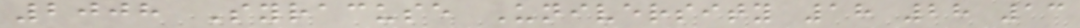2008 Syracuse University 18 28 13
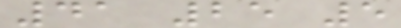41 25 5
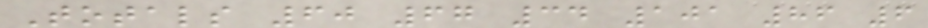Totals 60 67 34 101 86 6
